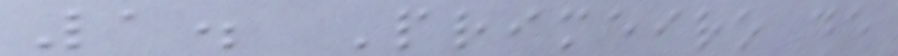1. Primeiro de
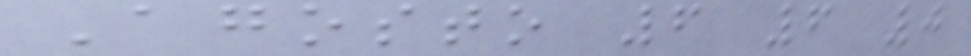Agosto 6 6 0
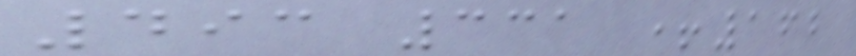493 331 +162
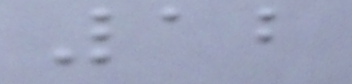12
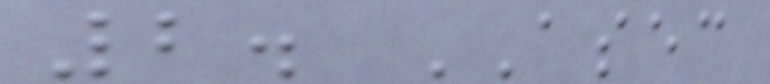2. ASEC
